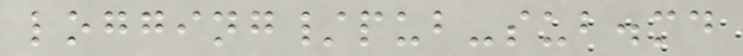logging/pub-sub.md
